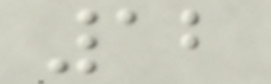12
